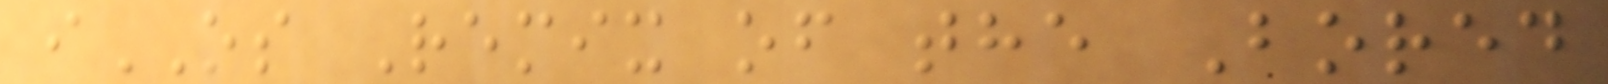iOS Remix of the Bored
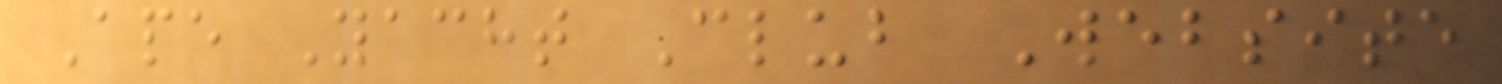Ape Yacht Club Website
